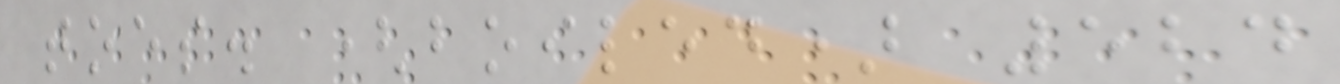toes. (boiled) 524
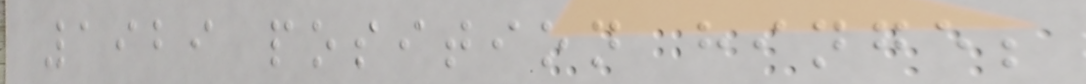1929 position hinge;
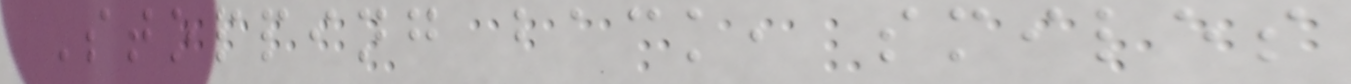Stopping back, smiles
